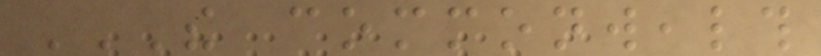THE COMMONWEALTH
